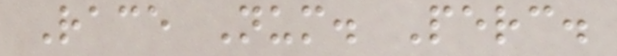Race Num. Perc.
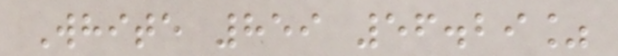White 859 56.29%
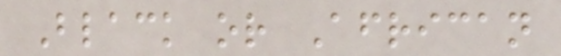Black or African
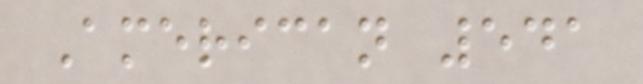American 541
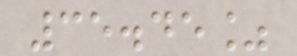35.45%
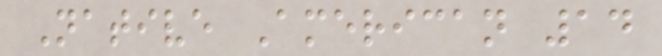Native American 14
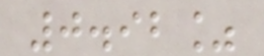0.92%
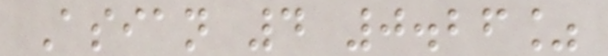Asian 4 0.26%
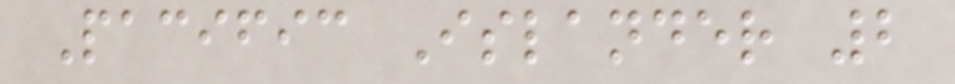Pacific Islander 2
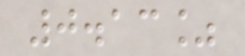0.13%
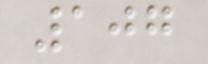107
